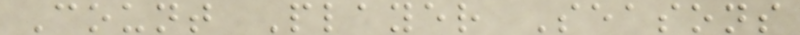Count Player Seasons
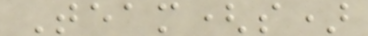Team(s)
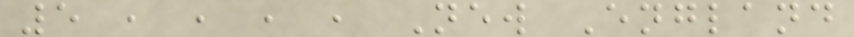5 , , , , New England
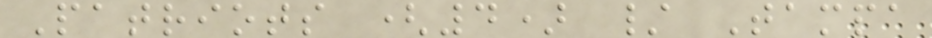Patriots (4) / Tampa
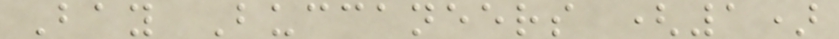Bay Buccaneers (1)
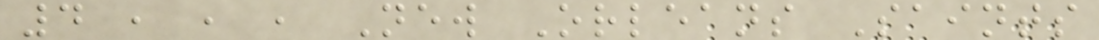4 , , , New Orleans Saints
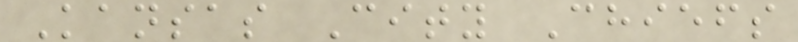Kansas City Chiefs
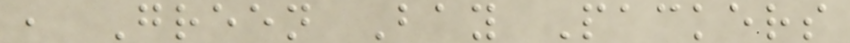, Green Bay Packers
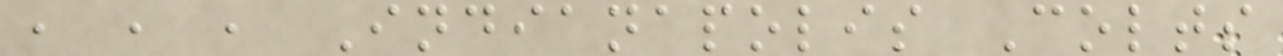, , , Indianapolis Colts
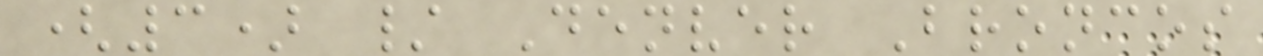(3) / Denver Broncos
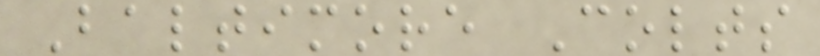Baltimore Colts
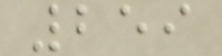259
